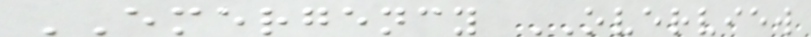EMERGENCY OVERVIEW
